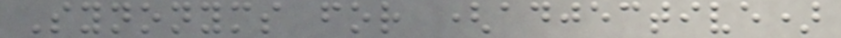Synonyms for (adjective)
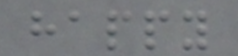happy
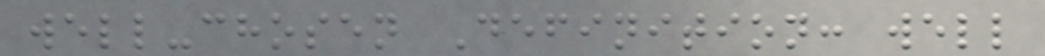well-chosen Definition: well
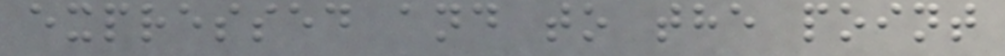expressed and to the point
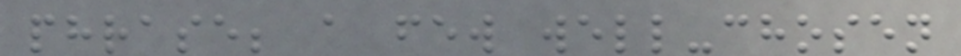phrase; a few well-chosen
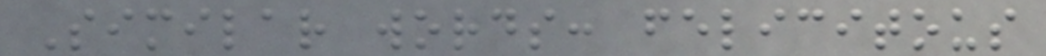Similar words: felicitous
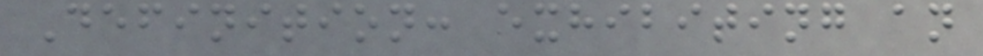Definition: exhibiting an
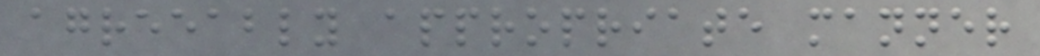agreeably appropriate manner
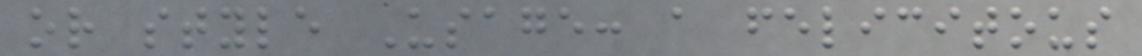or style Usage: a felicitous
